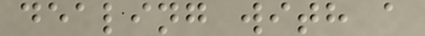dealing with a
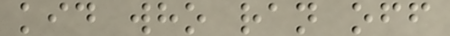kid who ran off
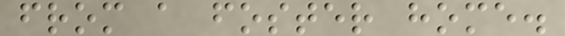from a foster home.
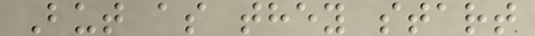But as they start
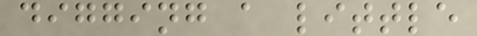digging a little
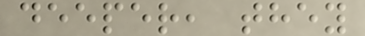deeper, they
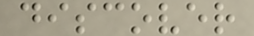discover
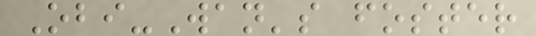Obi-Wan's foster
